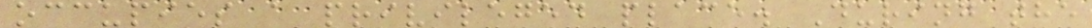occupies a privileged place. During the
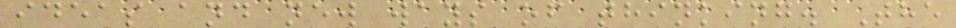ideas and new ways of thinking. The
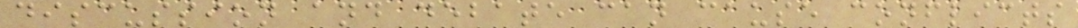discussion and debate can cause conflicts
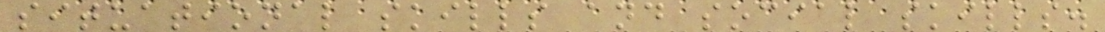situational skills and social skills.
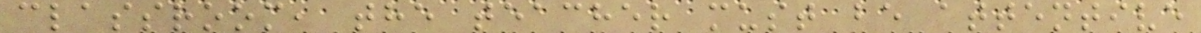classroom, the teacher must be attentive
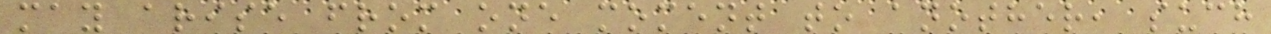may arise from one moment to another, such
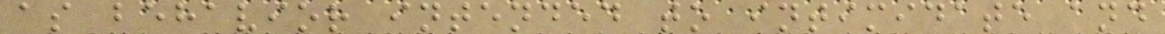as behavior intended to intimidate and
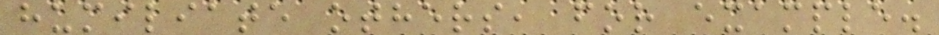humiliate others, for example.
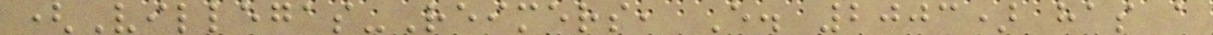(Villegas-Reimers, E. 2003) has a
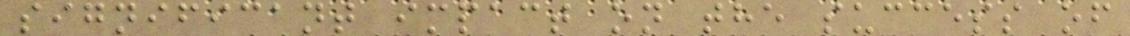significant impact on the success of
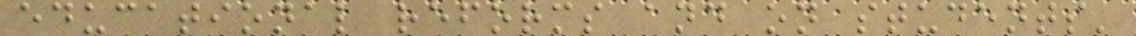educational reforms and on students'
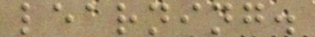learning.
